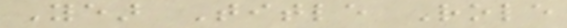Year Title Role
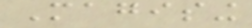Magising
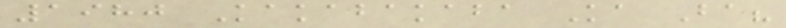1980 Kakabakaba Ka Ba?
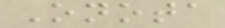Onota
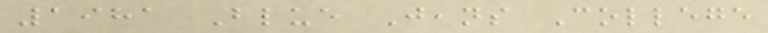1981 Blue Jeans College
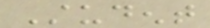Student
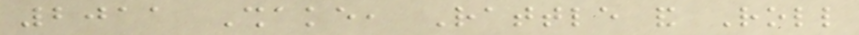2011 Shake, Rattle and Roll
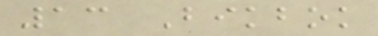13 Bikbok
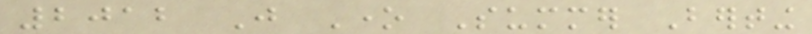2012 Just One Summer Berting
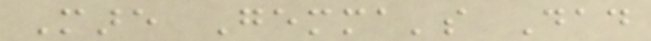Mare Gemma's Dad
